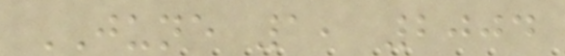JUNE 1, 2004
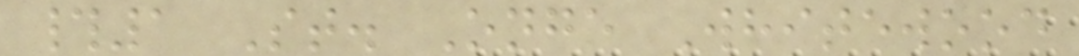#1 St. Onge Whitewood
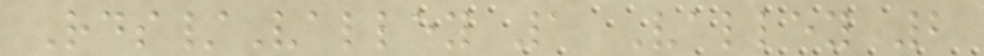Rds/Valley 1 Valley 2
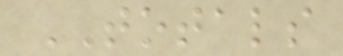TOTALS
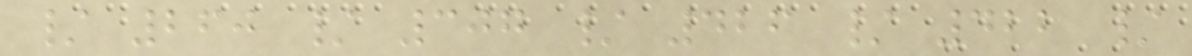/ 260 / 307 / 426 / 422 /
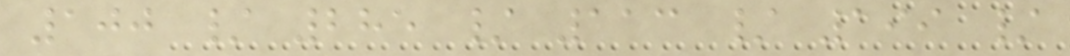100 / 285 / 113 / 199 /
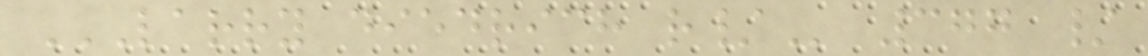LARRY DIEDRICH R/ 377 /
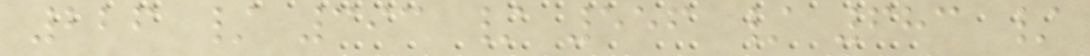226 / 393 / 556 / 683 /
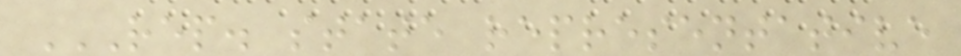REP. STATE REPRESENTATIVE
